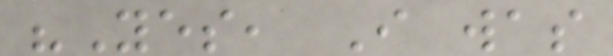"Yes, I was
